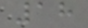18
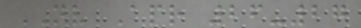NV Apr 26-27
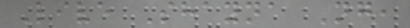Live Shayna Ng,
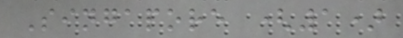Singapore (1)
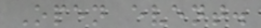Open event.
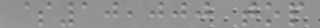$10,000 top
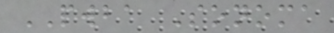PWBA Sonoma
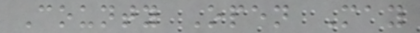County Open May
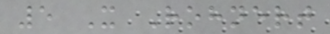5 X Rohnert
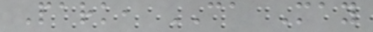Park, CA May
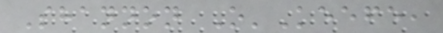Shannon O'Keefe,
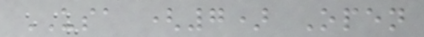USA (7) Open
